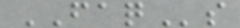FAQs
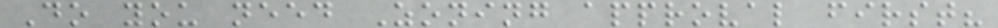Do you need Zoning approval first?
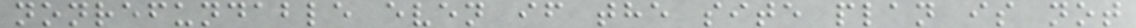nonrefundable even if the site plan is not
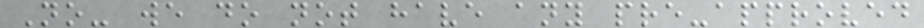No- we do not have any pre-approved
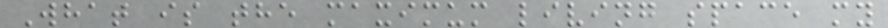What is the maximum living space my
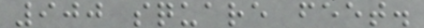900 square feet.
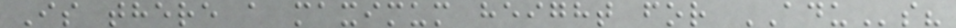Is there a maximum height for ADUs?
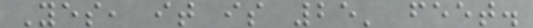Yes, it is 25' feet.
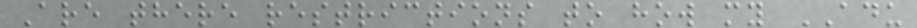Are there restrictions to how my ADU
